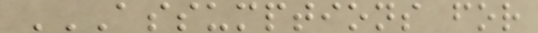ASSUMPTIONS FOR
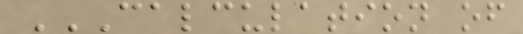CALCULATION OF
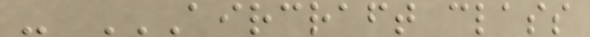- AIRCRAFT CLASS
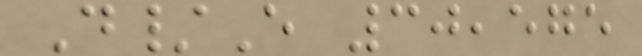D/E 30,575
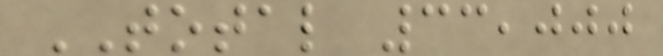TOTAL 33,000
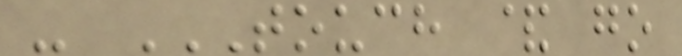- TOUCH & GO
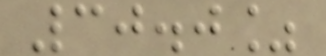30.0%
